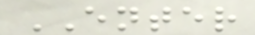ENTER
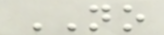NO
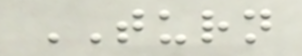TURN
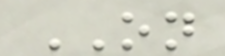ON
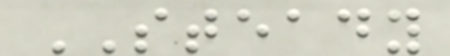STEADY
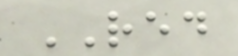RED
